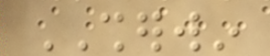SHERWIN
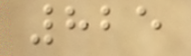825
